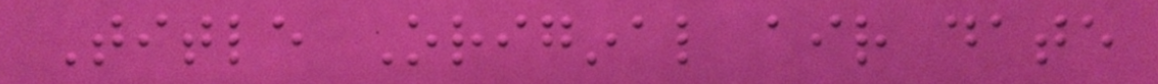Title Original air date
